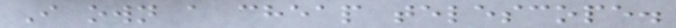I own a cheap telescope.
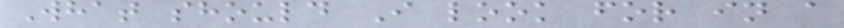What should I look for in a
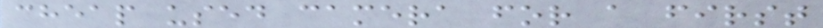cheap used camera for a first
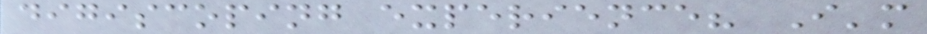digiscoping experience? I'm
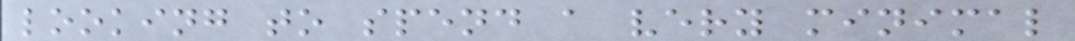looking to spend a very minimal
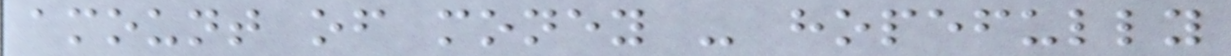amount of money - hopefully
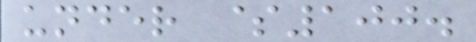under $100.
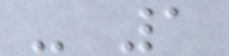- 1
